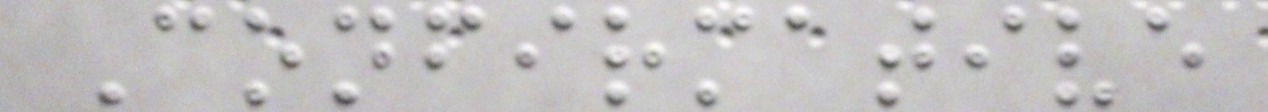Confirmative
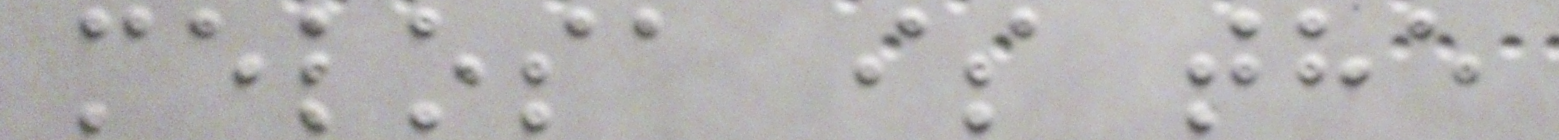melosa is the
